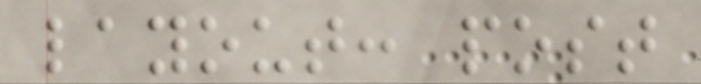layout: post
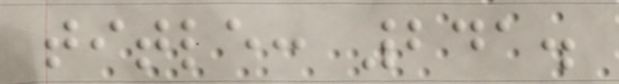title: 241.
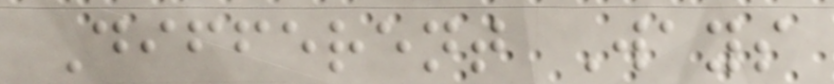Different Ways
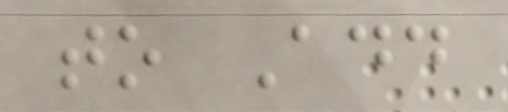to Add
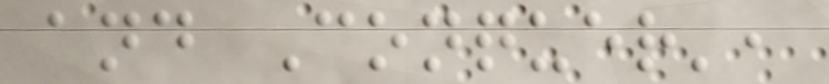and Conquer',
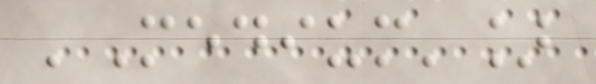'Medium']
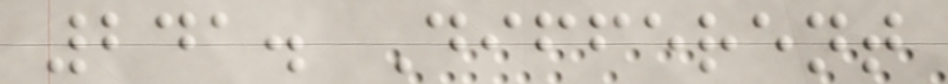241. Different
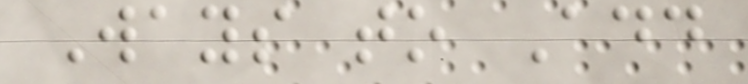Ways to Add
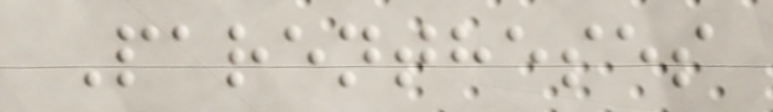Parentheses
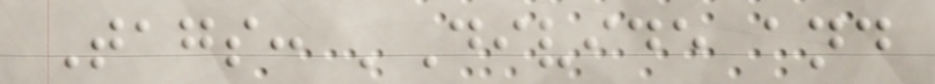Tags: 'Divide and
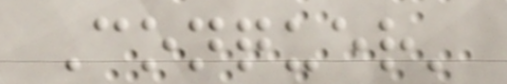Conquer'
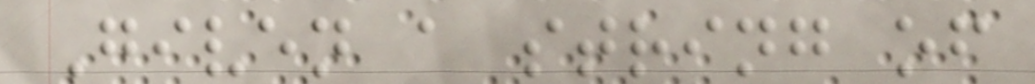Given a string of
